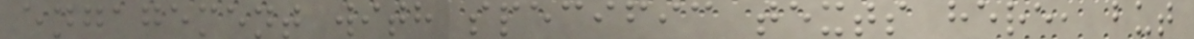engagement with specific texts here, but
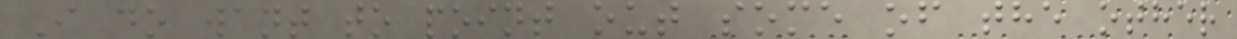I do want to point out some of the other
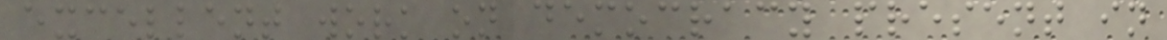excellent work on democracy present in
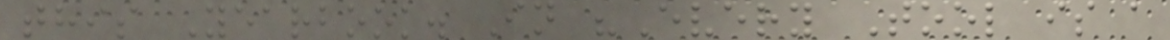this Yearbook. In "Every Tool is a
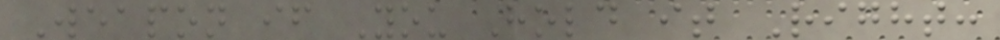Weapon if You Hold it Right:
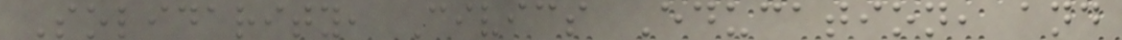Solidarity, Civics Education, and
